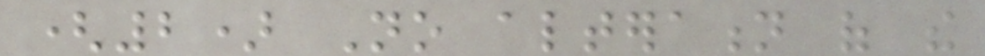(2) No alteration of the
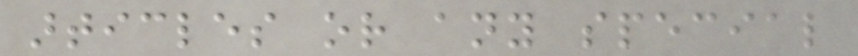articles or any special
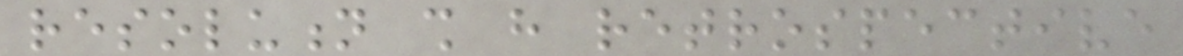resolution shall have retrospective
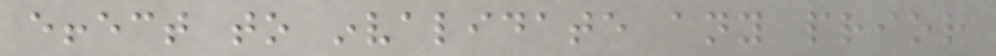effect to invalidate any prior
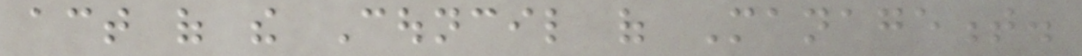act of the Council of Management.
